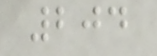204
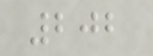202
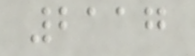2117
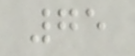75
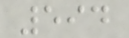594
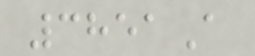3851A
